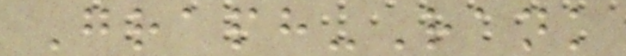Graph-Rank
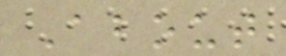About
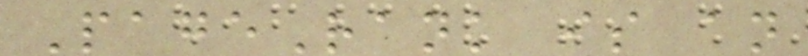PageRank is an
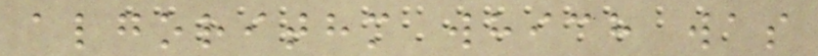algorithm which was
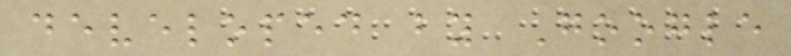developed by Google
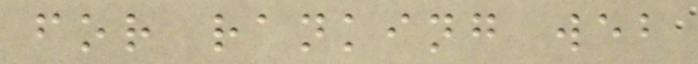for ranking web
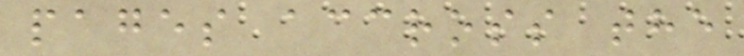pages accross the
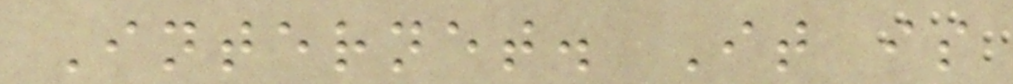Internet. It is
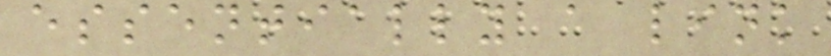essentially a link
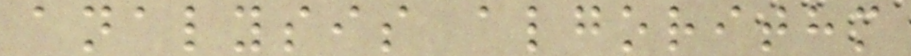analysis algorithm
